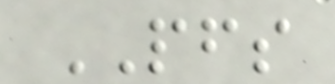PFS
